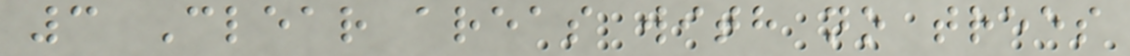3 Clear areas with no trees
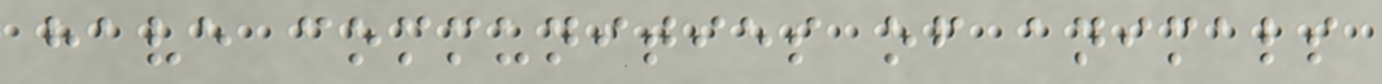have communities of animals
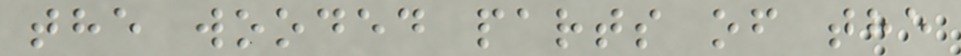the wooded parts of the
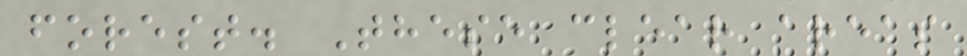forest. These clear areas
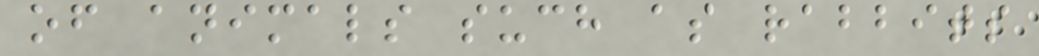of animals such as rabbits
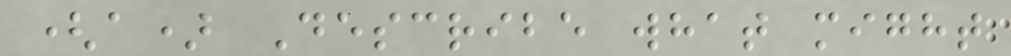(a) Describe what might
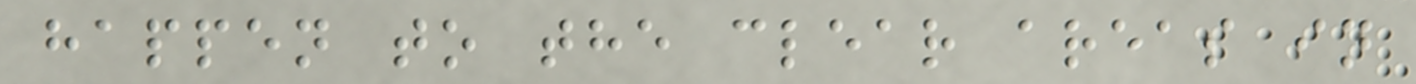happen to the clear areas in
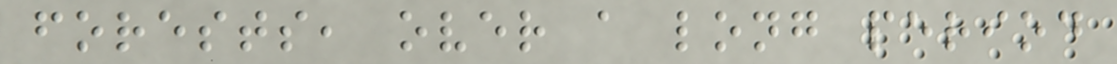forests, over a long period
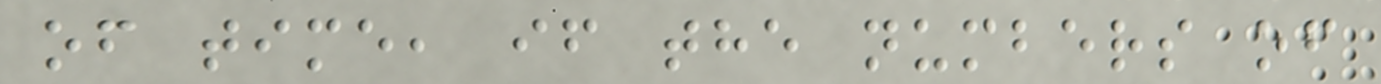of time, if the numbers of
